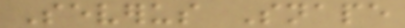Severus Snape
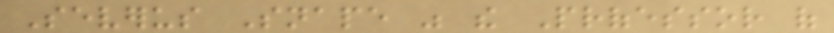Severus Snape was the Professor of
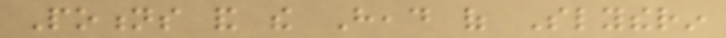Potions and the Head of Slytherin
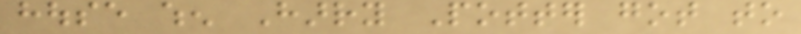house when Harry Potter got to
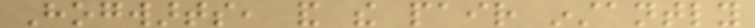Hogwarts, and the pair instantly
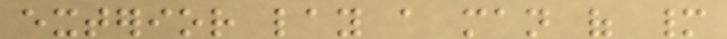exterior lay a man of many
